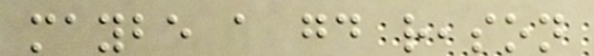maybe a good reason
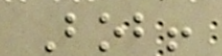Bob!
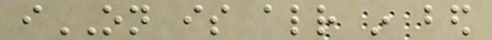iON is already in bed
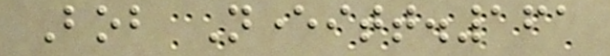Bob Neveritt.161
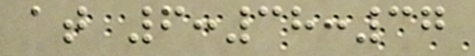at 6:38:37
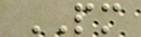PM
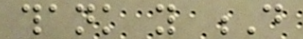thank you D
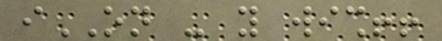iON - you wish!!
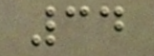34
